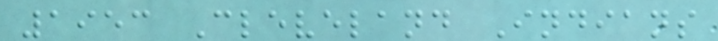1953 Cleveland Indians
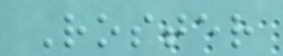Roster
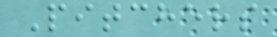Pitchers
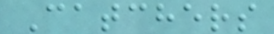Catchers
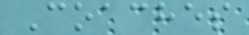Coaches
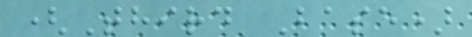(Third Base)
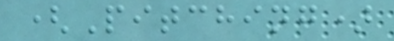(Pitching)
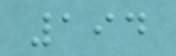194
